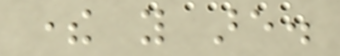there you are.
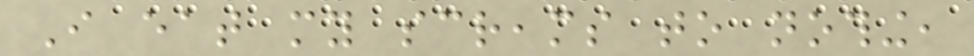I eat my screams to nothing,
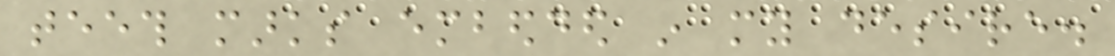teeth marks embedded in my desire.
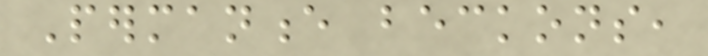Permanence beckons,
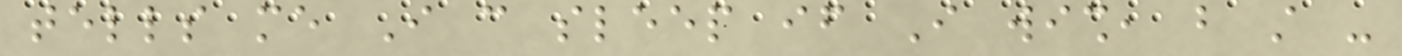tells me I can sleep if I wish, but still -
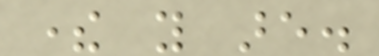there you are.
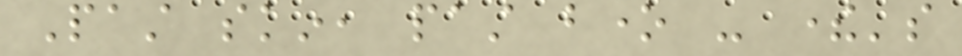Past skin, past bone - there's
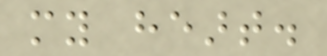my heart.
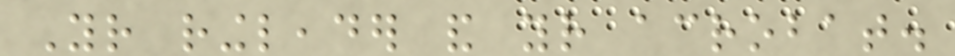Your ringleader and your acrobat.
